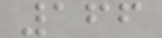166
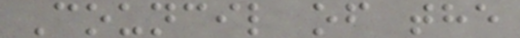Council of the
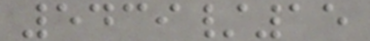5439/15
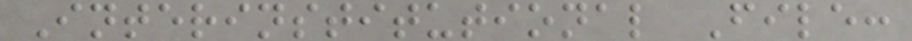Interinstitutional File:
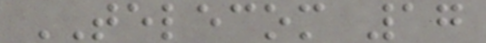TELECOM 17
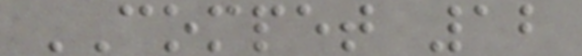COMPET 12
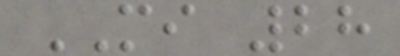MI 28
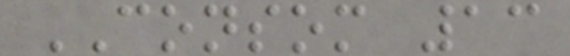CONSOM 13
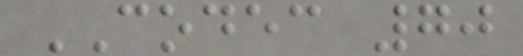CODEC 70
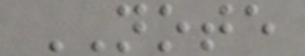NOTE
